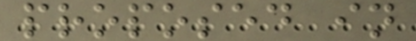proposed in
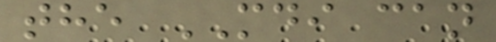the MDI can
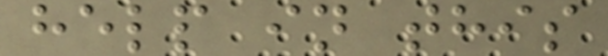help in this
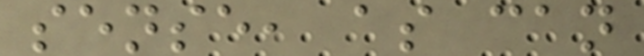sense, as can
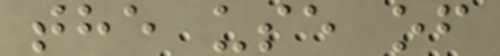the use of
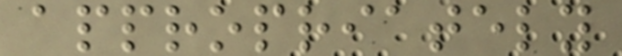appropriately
